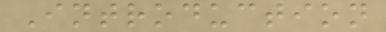Introduction
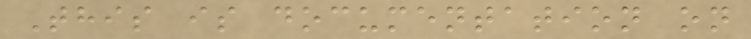This is documentation on
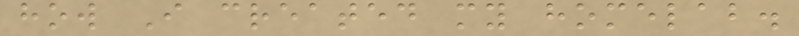how I created my homelab.
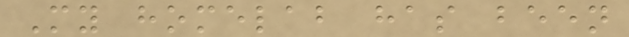My homelab has been
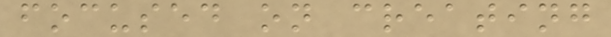focused on creating
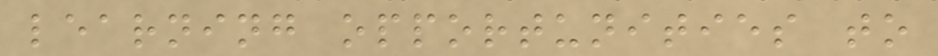learning opportunities to
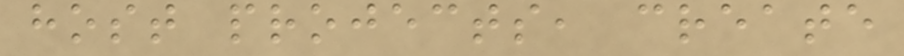host projects, create
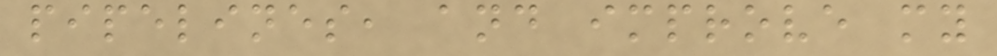pipelines, and improve my
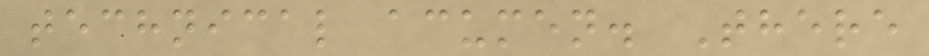technical acumen. There
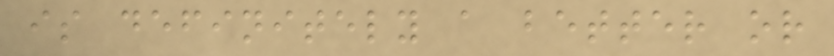is definitely a better or
